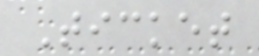Ticket
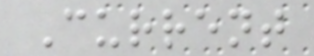Current
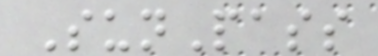SunPass
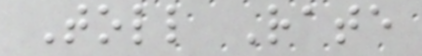Toll Rate
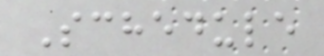Schedule
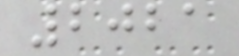2021
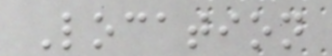Location
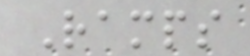Ramps
